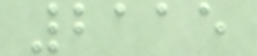2115
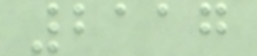2117
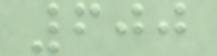600
